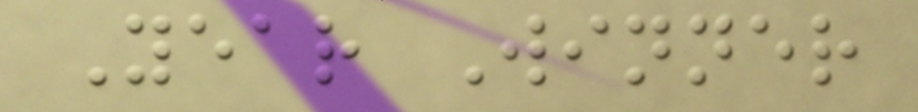Year Winner
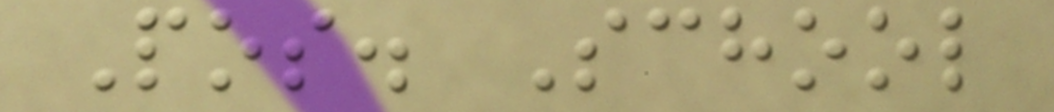Pos. School
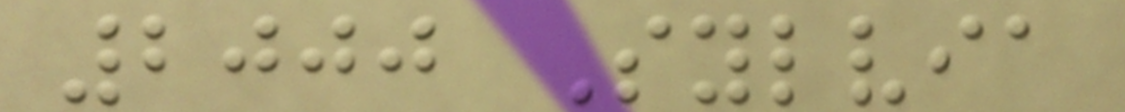2000 Sylvia
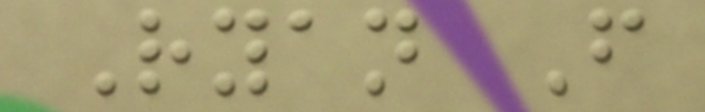Ryan F
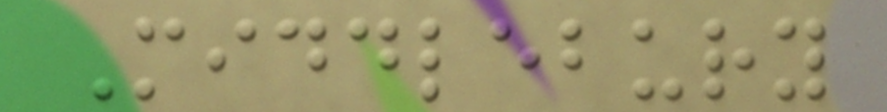Middlebury
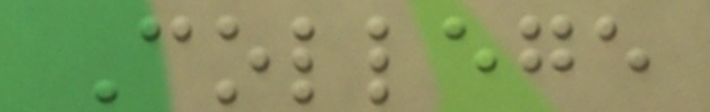College
